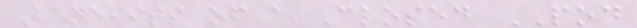Benefits of a Closed POD
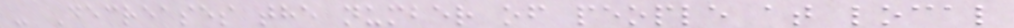- Decreases the number of people at local
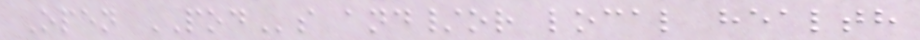Open PODs and/or local health
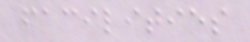facilities
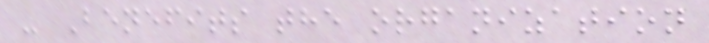- Benefits the organization
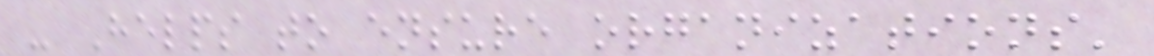- Helps to ensure organizations'
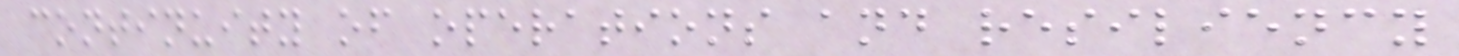continuity of operations and resiliency
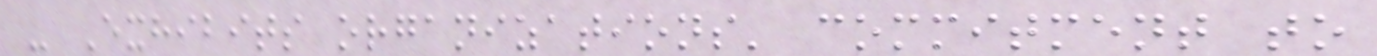- Exhibits organizations' commitment to
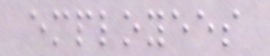employees
